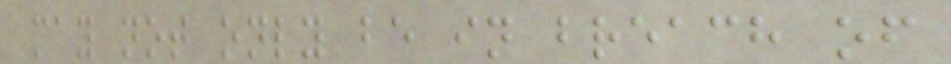may not only be in breach of
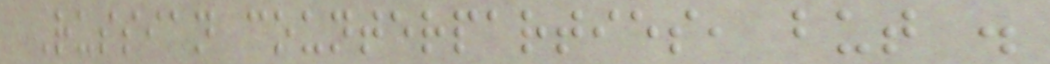Russian counterparties, but .
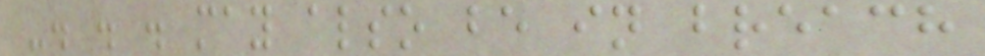-. . . may also be in breach
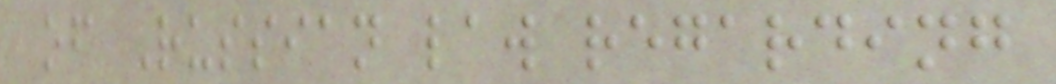of Russian law regarding
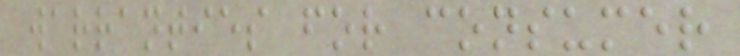warranties for consumer
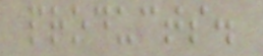products.
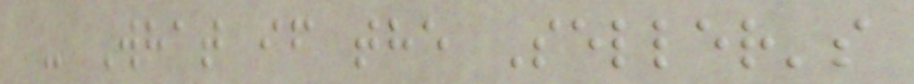- What if the Seller's
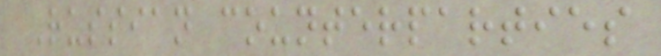Russian counterparties
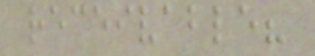receivable?
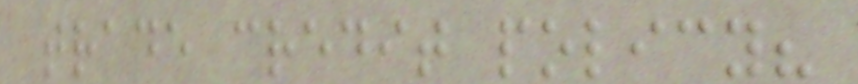trade credit policy?
